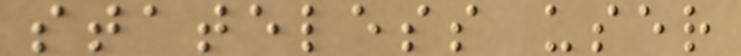stateless user
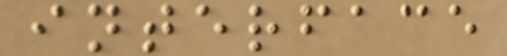interface
